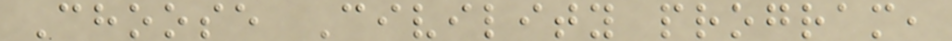Choose Civility program,
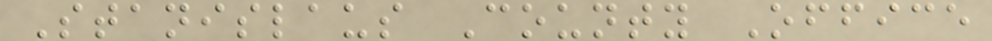Stanislaus County Office
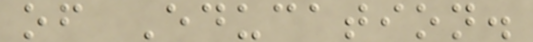of Education.
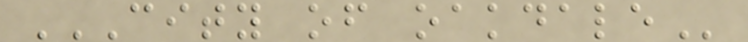CITY OF OAKDALE
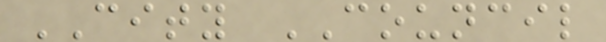CITY COUNCIL
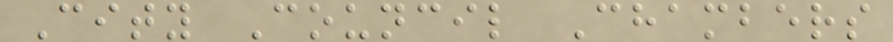City Council Chambers
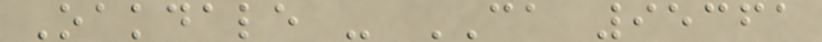Oakdale - CA 95361
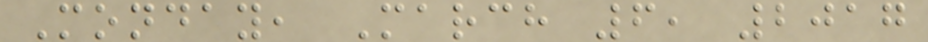Monday, March 6, 2017
